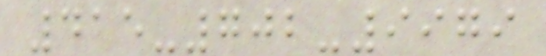415-702-9979
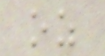oz
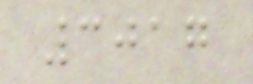3017
